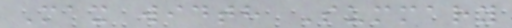Max width Summary
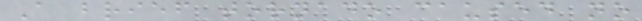A brief tornado caused no
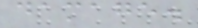damage.
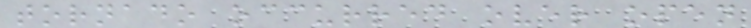tornado occurred over open
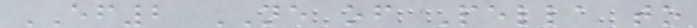EF2 NE of Pella to
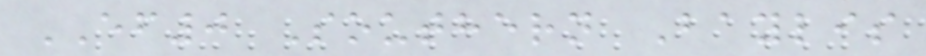EF0 Southern Baylis
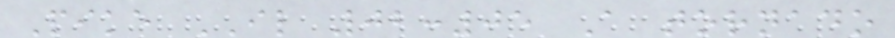Pike IL 02:05 A tornado
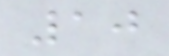10
